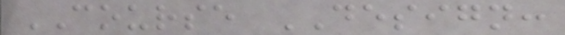COURSE DESIGN:
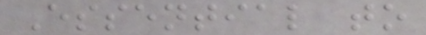Essential to
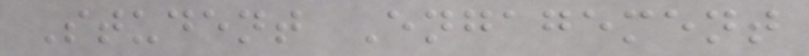Student Engagement
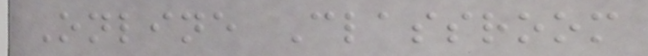Online Classroom
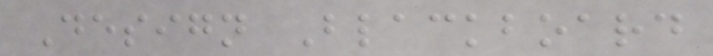Design Blackboard
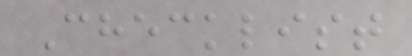Checklist
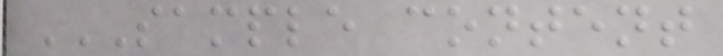SAMPLE CONTENT
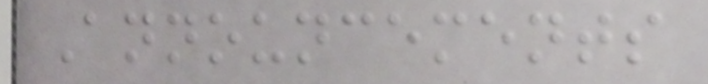Announcements
